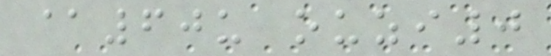@60u ouzi0
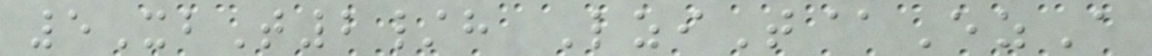5XbT2/h LziT@EzA
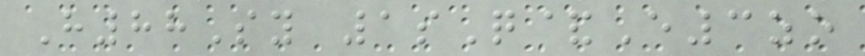H88Sy 1sQ&E3zo
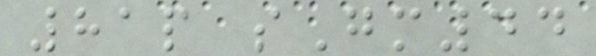81p sGm44
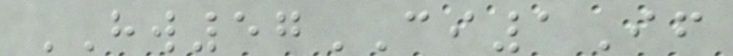HW57CI1If
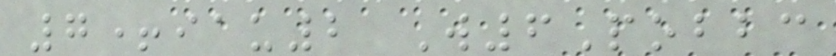7+iau2 W6Pobbc
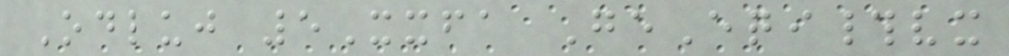Odluj 5Xxfa GeEqi#vx
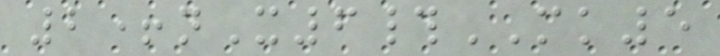2+nX6#MK5
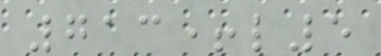713+l5
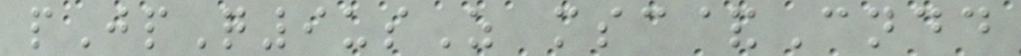pJpQ9usZ msc&Cndd
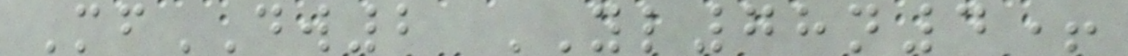MfDW2 YL78n4+
